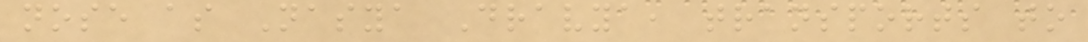nose as Nasya Dravya, transports to
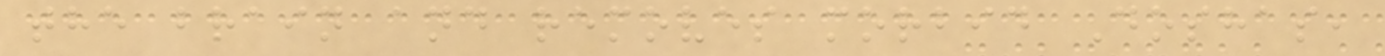the brain and removes morbid Doshas,
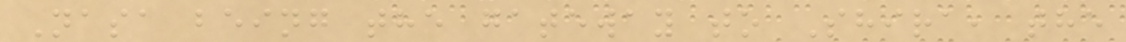Nasa being the gateway to Shira, the
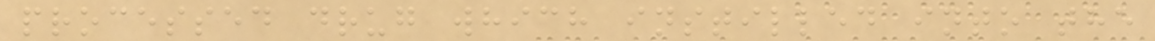processed drug which instilled into the
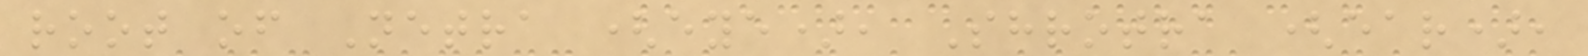root of Netra (eye), Shrotra (ear),
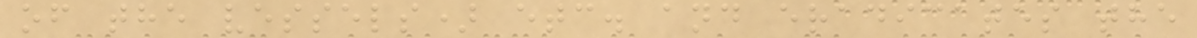of the vessels) etc. and eradicates the
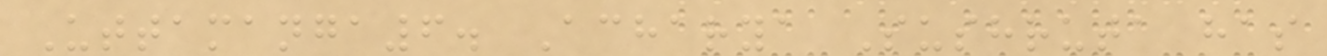Uttamanga6. Acharya Sushruta has
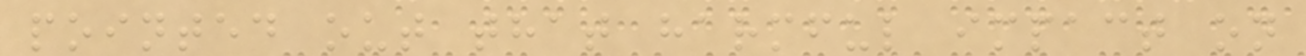pointed out that harmful impact on
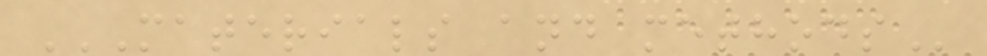MATERIALS AND METHODS
